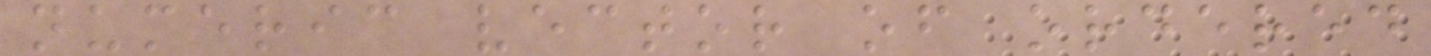numeric vector of ordered
